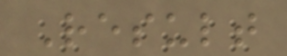Result
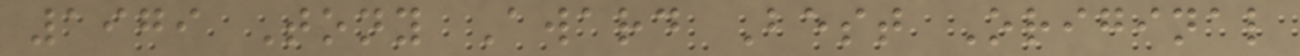1979 Tony Award Best Original
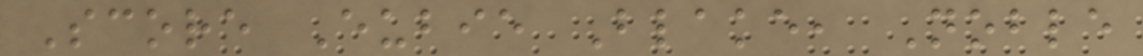Score Eubie Blake, Noble
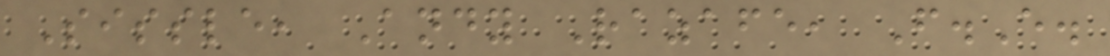Sissle, Andy Razafe, F.E.
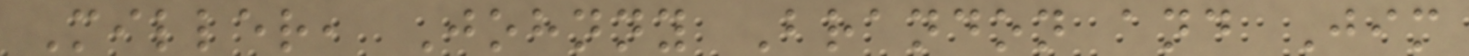Miller, Johnny Brandon and Jim
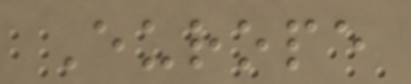Europe
